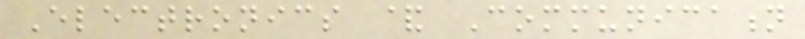Electronics & Communication
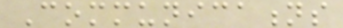Communications
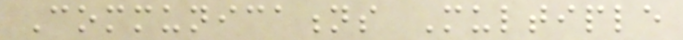Communications Multiple
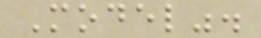Model".
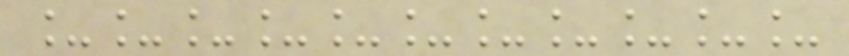___________
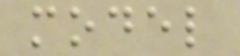model
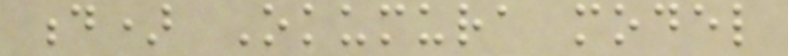d) Okumura model
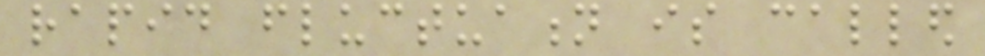rapid fluctuation is called
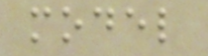model
